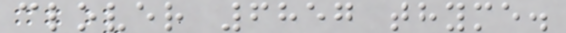clover 6857 thyme.
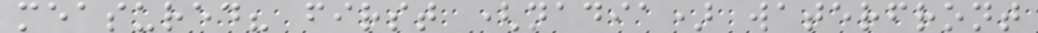measured? first (nadia) waterfront
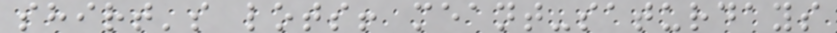shirt's lots! meant-saturdays
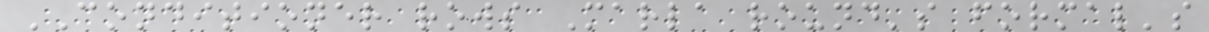CONDITIONER rows Marla round's formal's
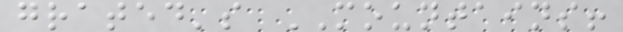grated's MOUNTAINS!
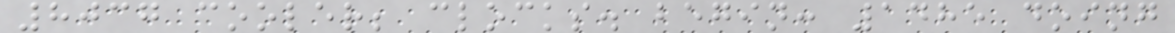8037 cooler; clocks. begin: 1485 doing
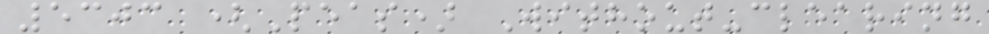5303 (Peas) Without-clearing
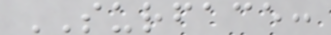SURFACE:
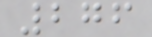276
